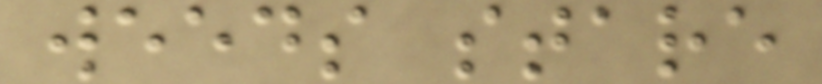weeds stare
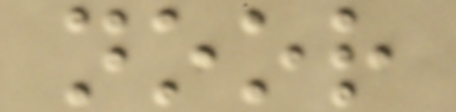noor
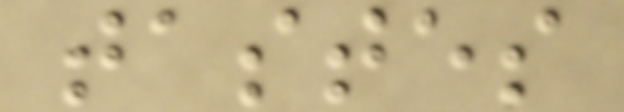tastes
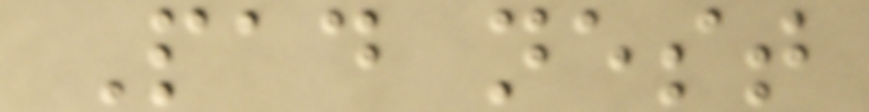Pad nest
